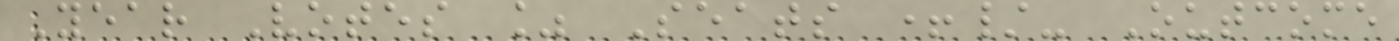Year Votes % Seats +/- Outcome
